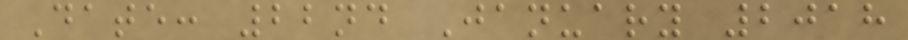Date: 22nd January 2018
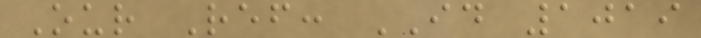Our Ref: ID 1019
